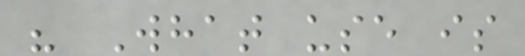" What use is
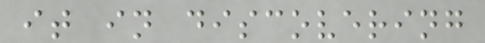it in discovering
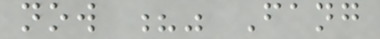now ?" Fang
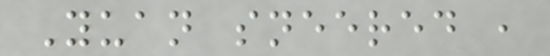Yuan sneered ,
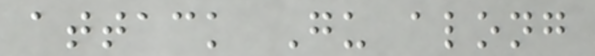attack Gu along
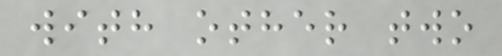with other two
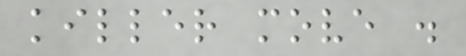killer move .
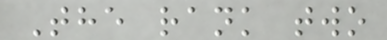The rank two
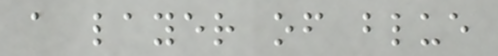a layer of blue
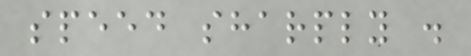speed sharply .
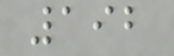192
